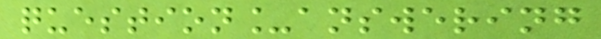question_answering
